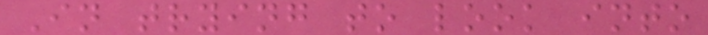In trying to look into
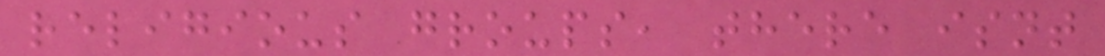religious groups, there isnt
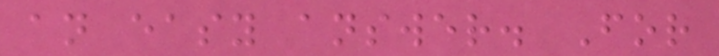an easy answer. For
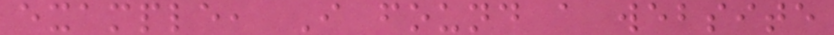example, I found a website
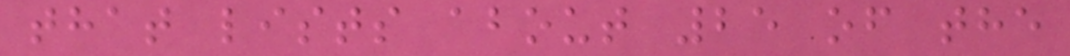that lists about 25 of the
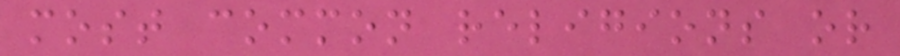most common religions or
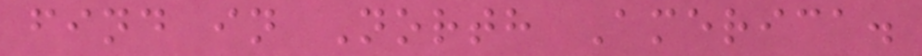find in North America.
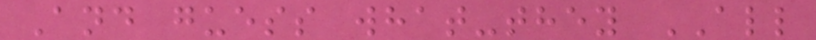And guess what-they ALL
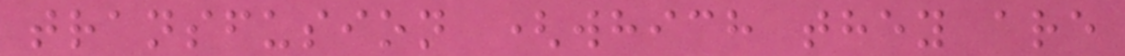transfusion (which they are
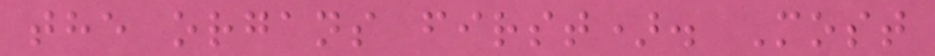the organs first). Most
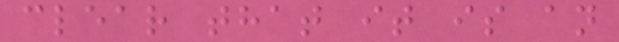clear that it is an
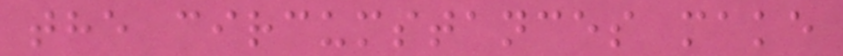the circumstances make
